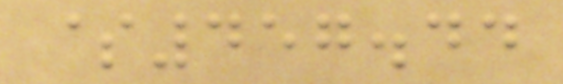$457.44
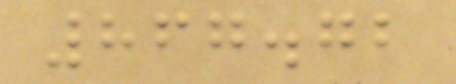867.72
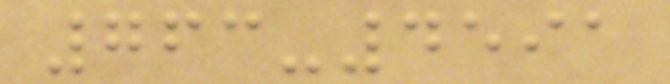763-4591
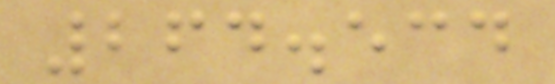264.534
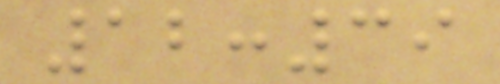12:39
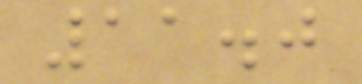11.0
